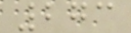273
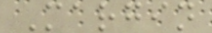Margin
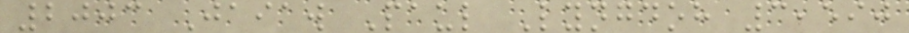2003 Jaiaw Paul Lyngdoh 3,590
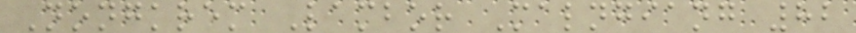Nongkrem Lambor Malngiang 82
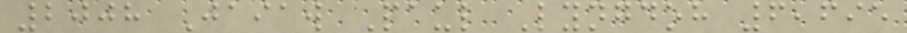2008 Jaiaw Paul Lyngdoh 6,695
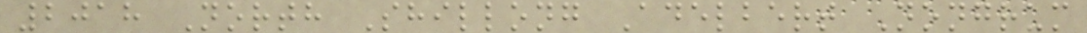2018 North Shillong Adelbert Nongrum
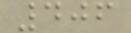406
